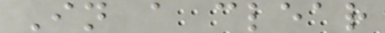In a clear
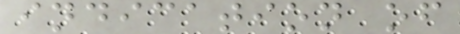indication of
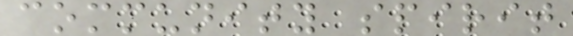community spirit
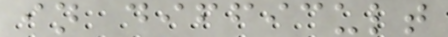in difficult
